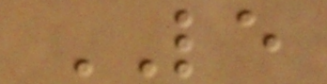LE
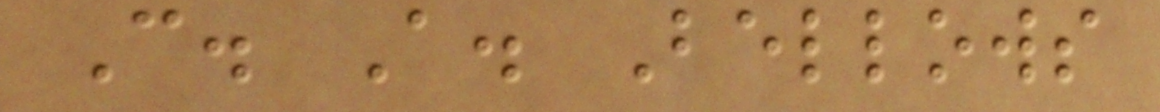C. A. Bellows
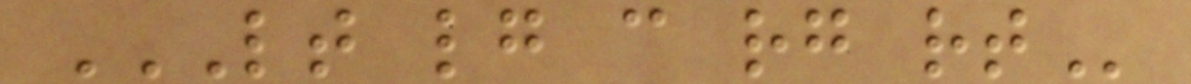LT LG C RG RT
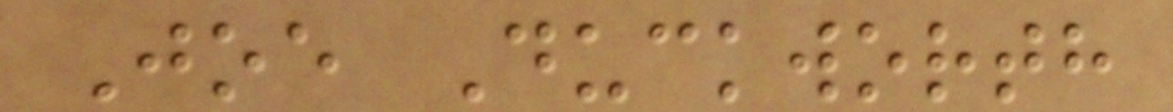Joe Duckworth
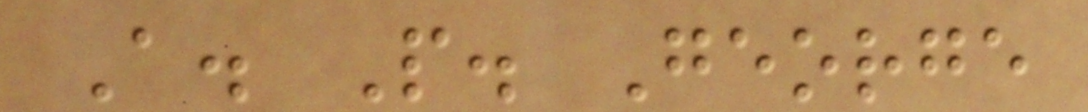A. P. George
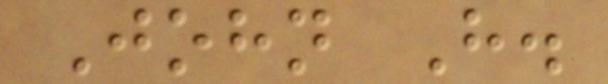John H.
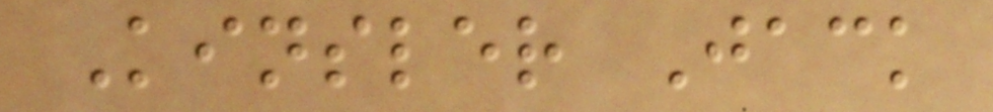Kinsler Jack
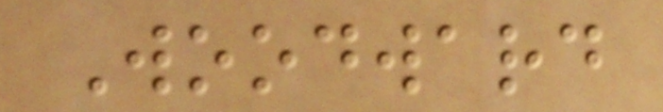Woodward
